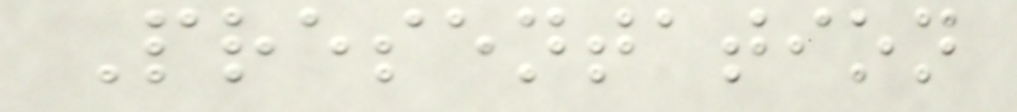Presentation
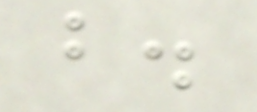b.
